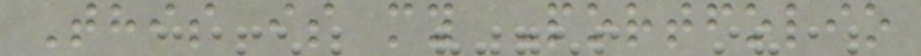This is my Portfolio
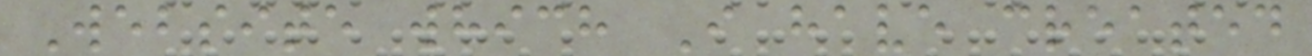Website which I have created
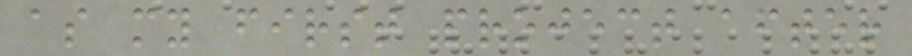as my first project after
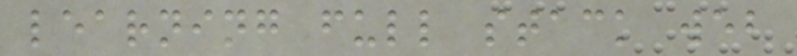learning full stack web
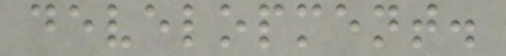development.
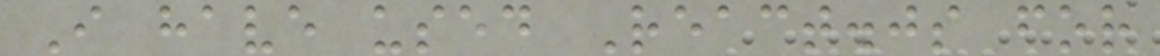I have used React.js for
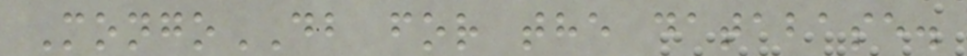MongoDB for the database.
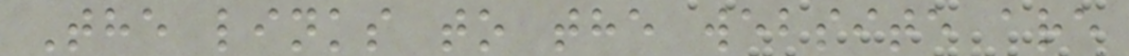The links to the website are
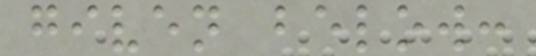given below:
